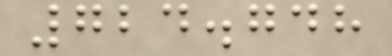724.748
